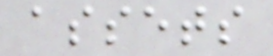assets
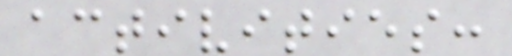activities:
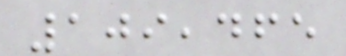109,465
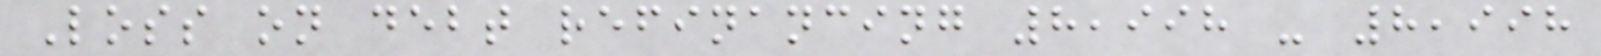Loss on debt refinancing 8,998 - 8,998
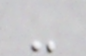-
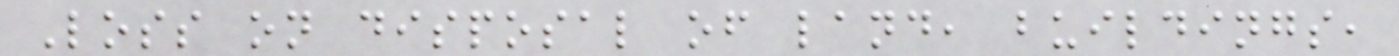Loss on disposal of land, buildings,
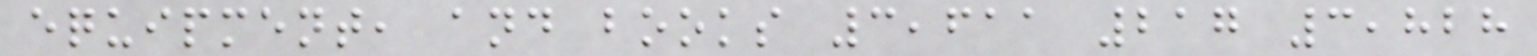equipment, and books 3,611 217 3,828
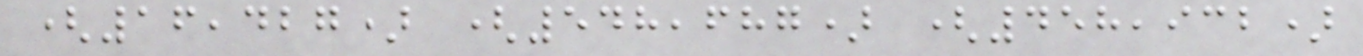(16,427) (548,687) (458,932)
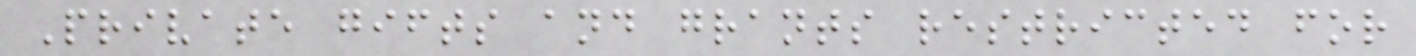Private gifts and grants restricted for
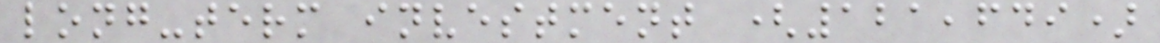long-term investment (121,649)
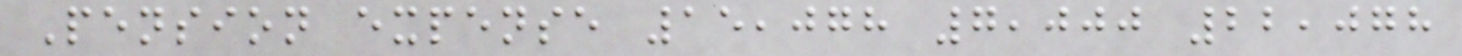Pension expense 15,078 7,000 22,078
